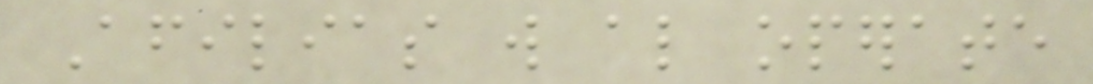Afilias will also operate
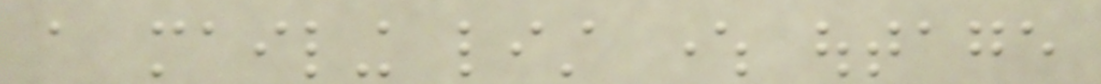a mailing list where outage
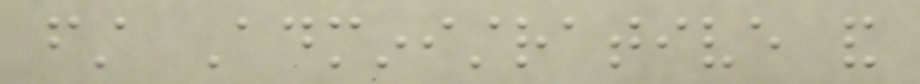first Administrative and
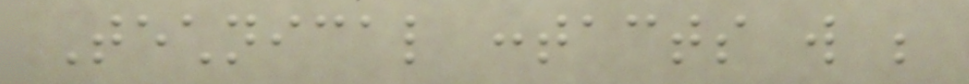Technical contacts will be
